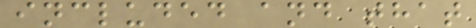included and that
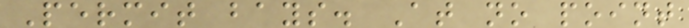Permit bays. At no point
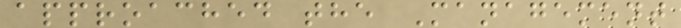approached the Management
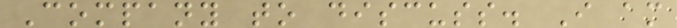Company to discuss. I am
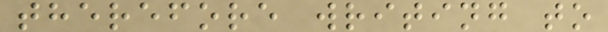therefore writing to
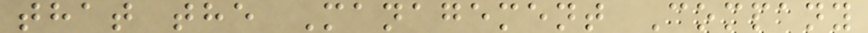that the Management Company
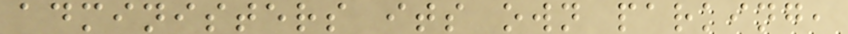administers its own parking,
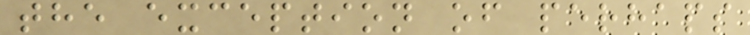the exception of perhaps
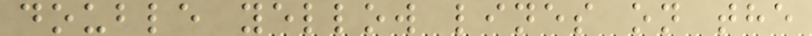double yellow lines on the
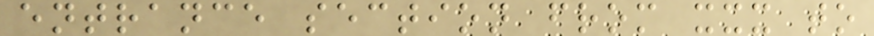entrance section from xxx to
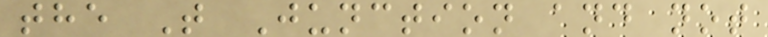the T Junction and not
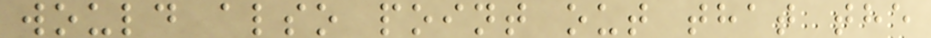would also point out that the
